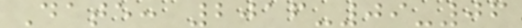Date: 2016-09-06
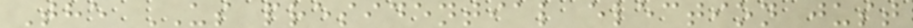The US presidential election just
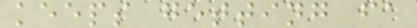keeps getting fa
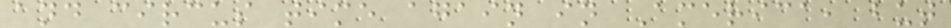and circus time again in America, but
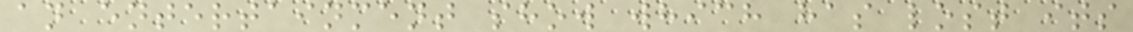an entertainment show which has lost its
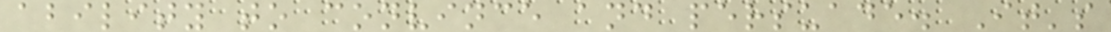ability to convince and persuade. It's
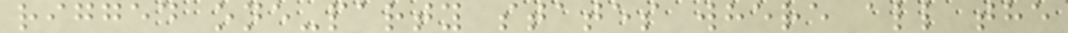rigged one-party states where all the
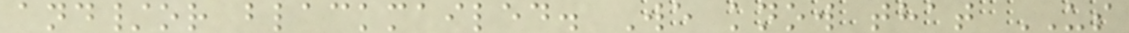and/or blackmailed. We know that US
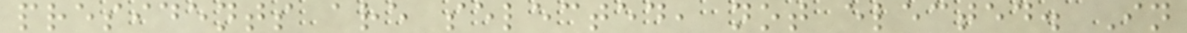presidents are selected, not elected. In
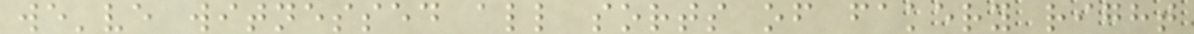we've witnessed all sorts of fakery right
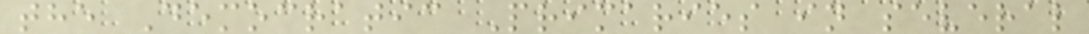the Democratic Primaries in several
